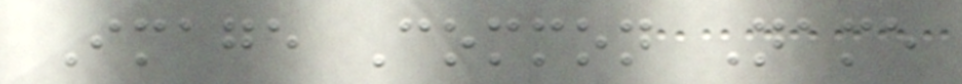Image Common Name
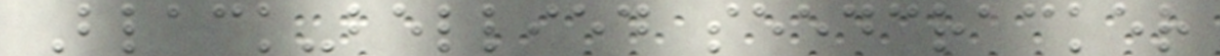Black-bellied seedcracker
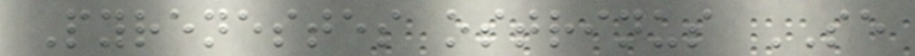Pyrenestes ostrinus SE
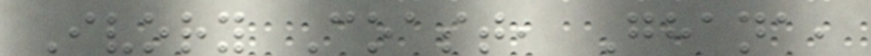Ivory Coast, Ghana,
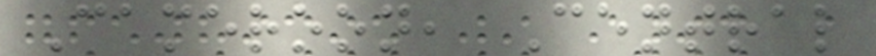Cameroon, Central
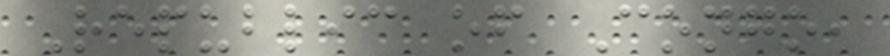Republic of Congo,
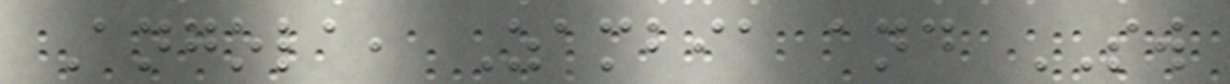Angola, Zambia and SW
